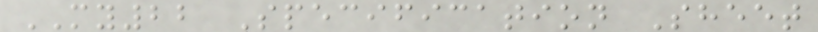MY22 Specification Sheet
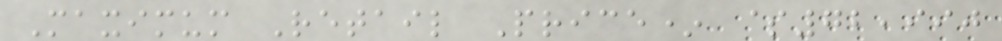Maximum Retail Price* $72,990
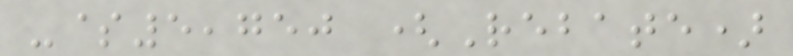-$5,750 (Rebate)
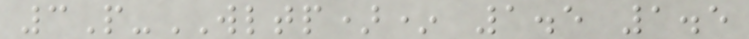3P-WLTP)* 1.5 1.5
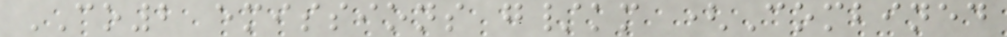CO2 emissions g/km (Combined
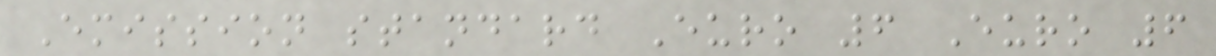Emission standard Euro 6 Euro 6
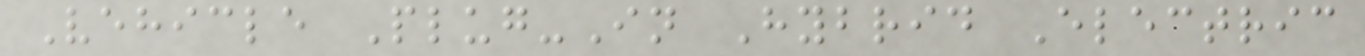Vehicle Plug-In Hybrid Electric
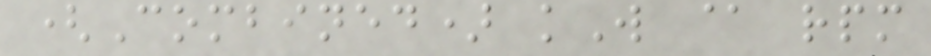(Combined) kW @ rpm
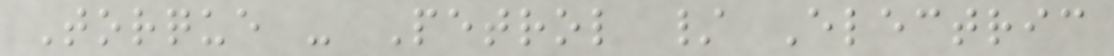Torque - Petrol / Electric
